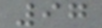97
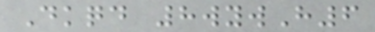Dkqd 8wywH6
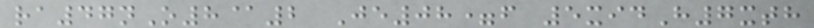ra47nO8@2 Je08=f 5xidH7xth
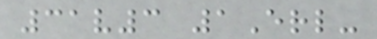31v3 1Erl-
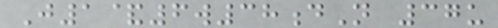J1&6w38dN 37u
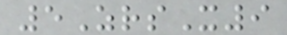5ZrsX9
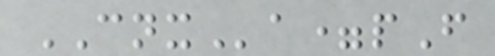CNXa=pF
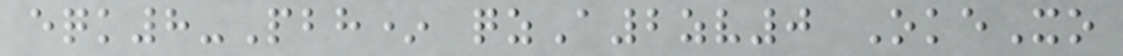eqk8-Pbh* qzA2zv0 OkeXo
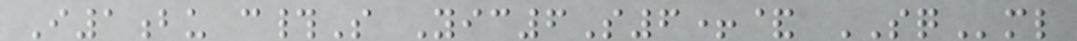I1bu c#S Yic6S6+& SQml
